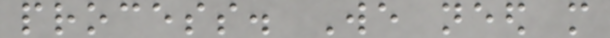process. We need more
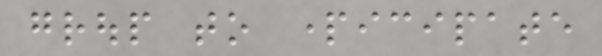group to participate
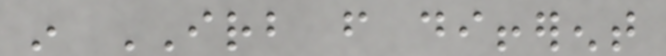in IRB from different
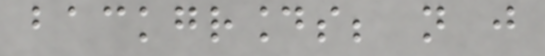backgrounds; not just
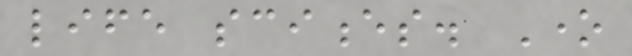life sciences. One
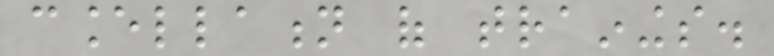cancellation of trainings.
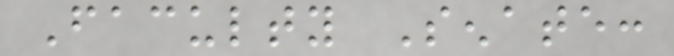Faculty Senate:
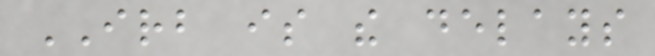IRB is the delays
